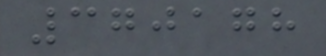370178
